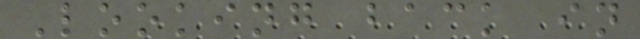Looking back in
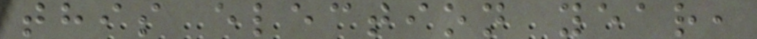this election year,
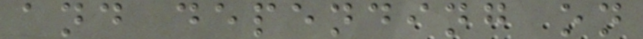and depending on
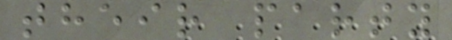their party
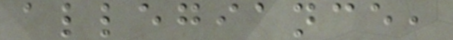allegiance,
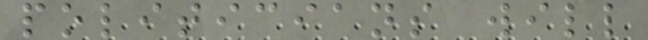politicians will
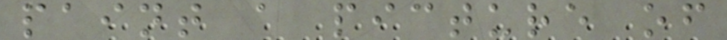paint a picture of
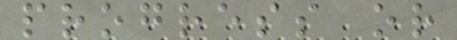progress or
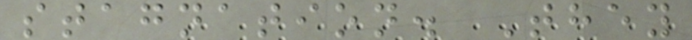stagnation. They
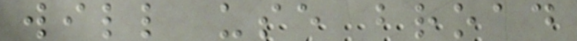will use broad
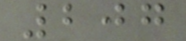207
